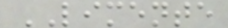LIMENTE
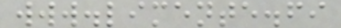www.limente.fi
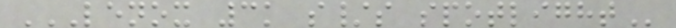LENOX 3K S/S SPOTLIGHT
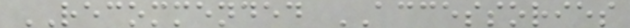RECOMMENDED ACCESSORIES
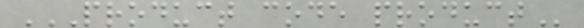PRODUCT CODE PRODUCT
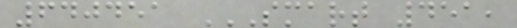640451 SMART 451,
